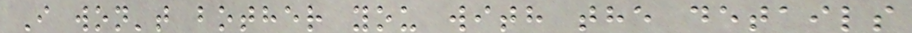I won't bother you with the details
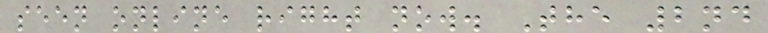seen online right now. The 2nd
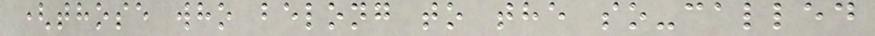(those who belong to the so-called
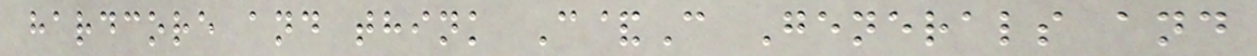hardcore and think C&C Generals and
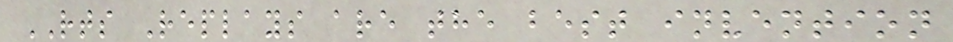RTS Replays are the best invention
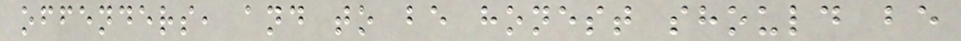offenders, and to be honest should be
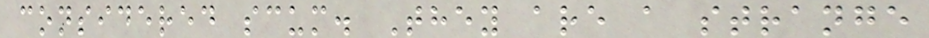considered scum. They are a strange
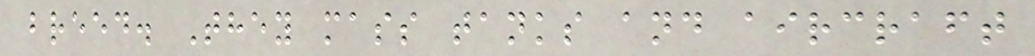breed. They mass tanks and aircraft
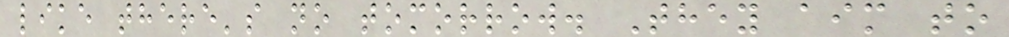like there's no tomorrow. They aim to
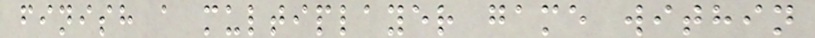finish a multiplayer game within
